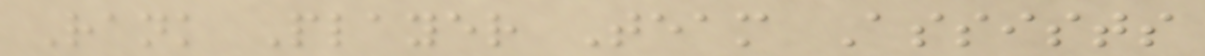Rank Player Team Assists
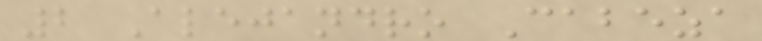2 Alejandro Cabeza
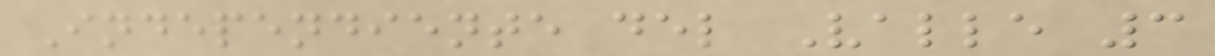Independiente del Valle 3
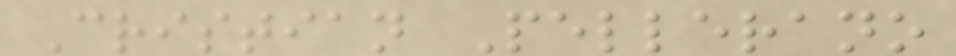Cristian Pellerano
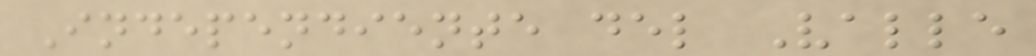Independiente del Valle
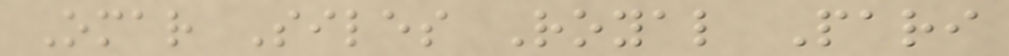Omar Siles Royal Pari
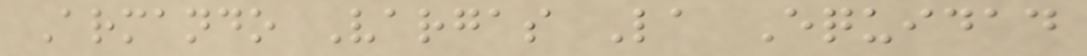Armando Vargas La Equidad
